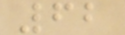62
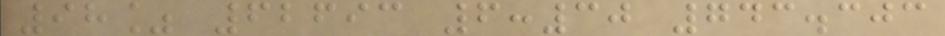98% 62693 6:30 743.303
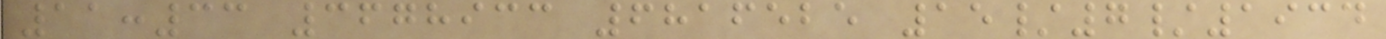11:33 3678933 6816525 15/7/1934
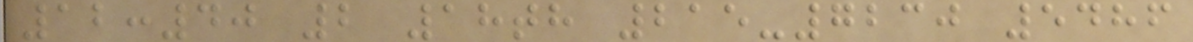12:40 2 18th 215-7230 5486
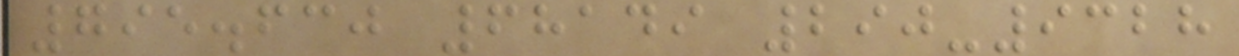795.630 68149 290-9328
